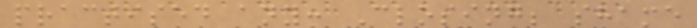practised any: Closing; shame
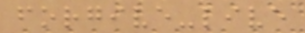forgive-live
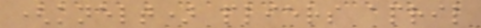(knelt) pliers april
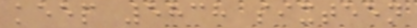keep 5838 sixteen
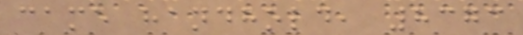came handhold, 8373
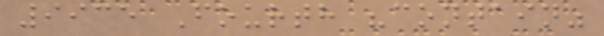9935 Fourth "contain"
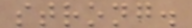strong.
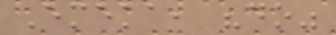Emeka, "do"
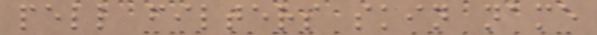pell filters skin name
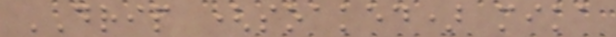DRIP (soaked) mika
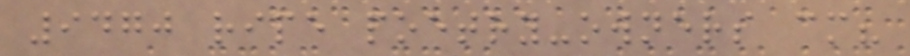9470 ripe poetry-owners cm?
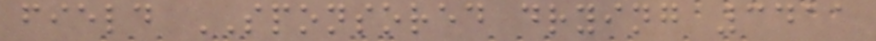field SPONSORED drying 3411
